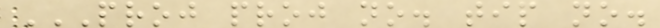PROJ PROJ NO. TIP NO.
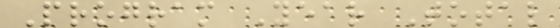Program Year Total
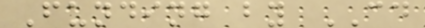Funding by CD
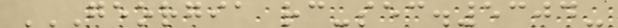GEORGIA RC-SEC.5304-
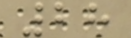28
